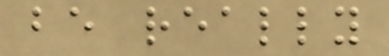be really
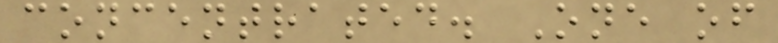concentrated. One of
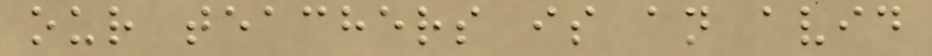our teachers is an avid
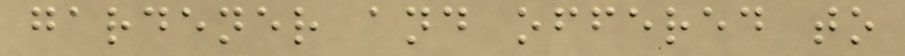gardener and offered to
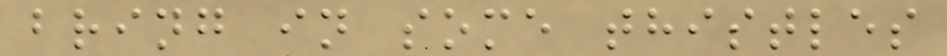bring in some thistles
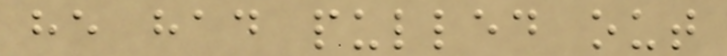he had pulled out
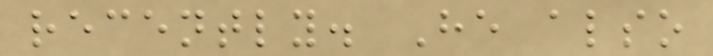recently. He also
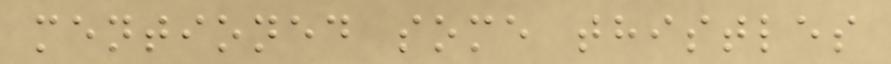mentioned some thistles
